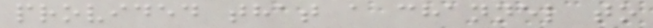provided that a channel to
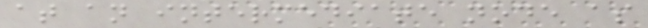at an intermediate node as
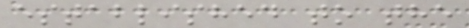established to the
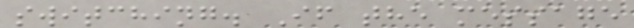switching. If the message
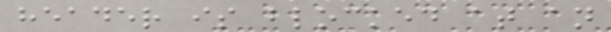header is blocked at an
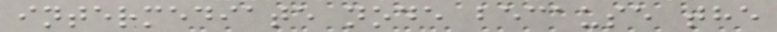intermediate node because the
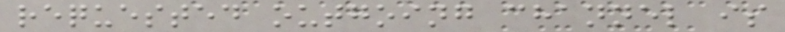requested outgoing channel is
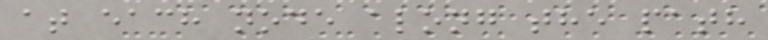at each node along the path
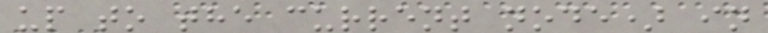up to the current node) in
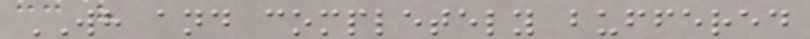WH and completely buffered
